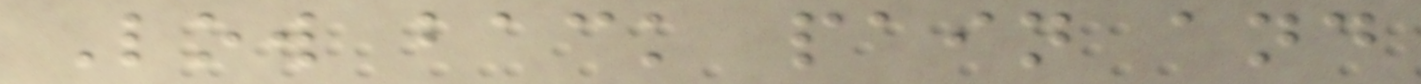Low back pain and
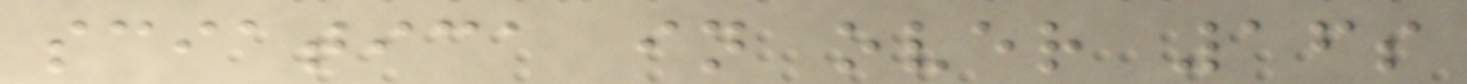sciatica in over 16s
